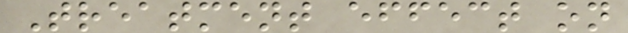Treatment effect on
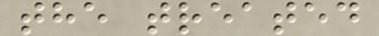the treated
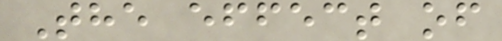The effect of
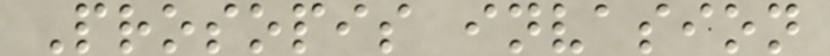Prosopis invasion
